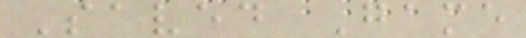Saved Game
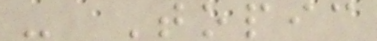- Topic
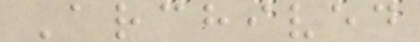Archived
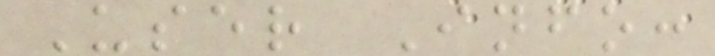User Info:
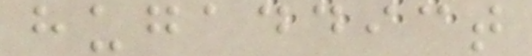hugaddict
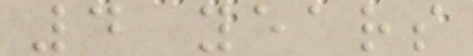4 years
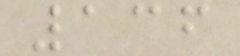136
